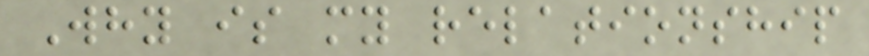Why is my relationship
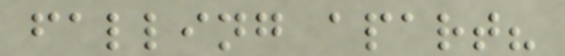falling apart?
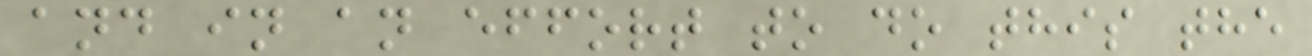and in an effort to do this the
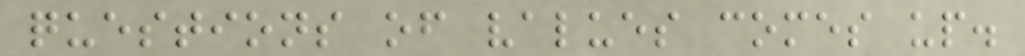questions of values comes up.
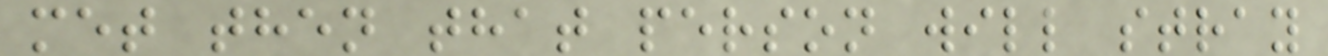met then that person will stray
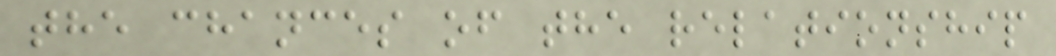the chances of the relationship
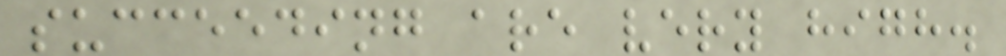succeeding are very high.
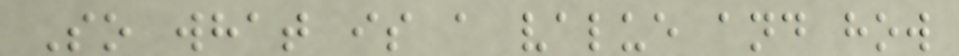So what is a value and how
